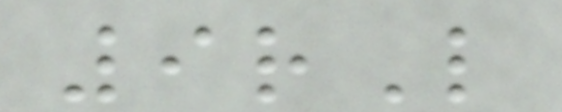9rL
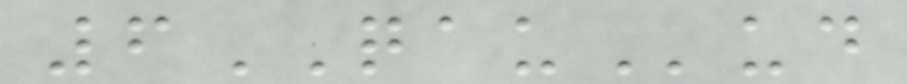6QAUud
